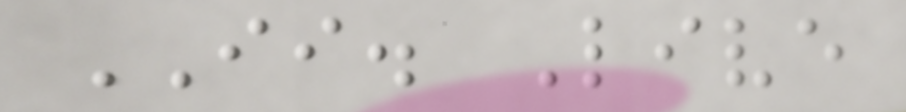II. Live
